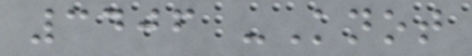3406 -Knot
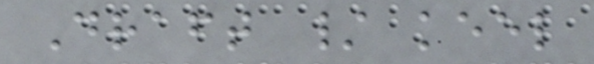Draft / keel
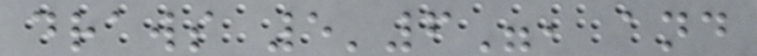draws 5'6", and
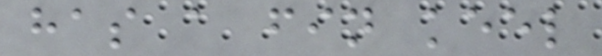has a fin keel
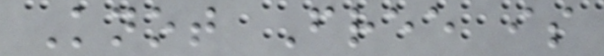Knot Free is
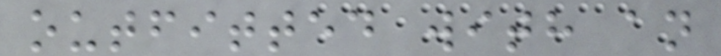outfitted with an
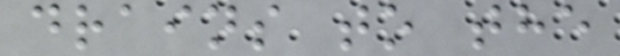drains to the
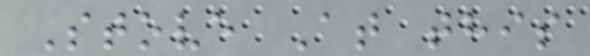Stove At this
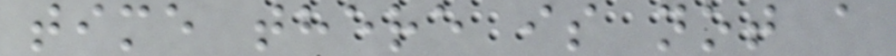time there is not a
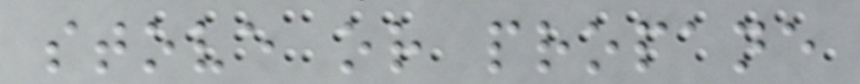stove or propane
